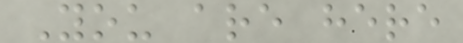You are here
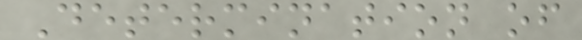Determination of
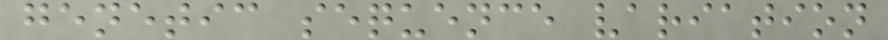genetic sequence variation
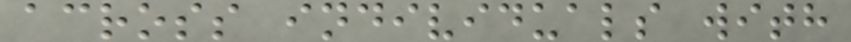across individuals with
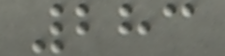283
